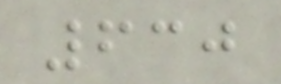630
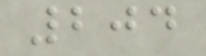204
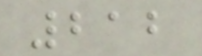212
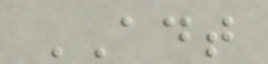ADT
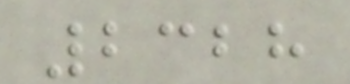2328
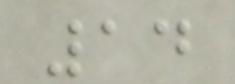14
